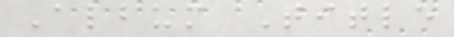Album Title
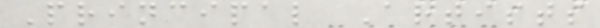Principal Artists
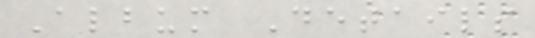Album Details
